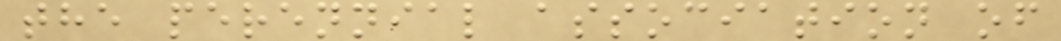the perennial association of
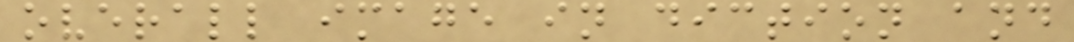overall image in diction and
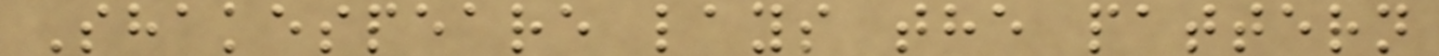Shakespeare lays the pattern
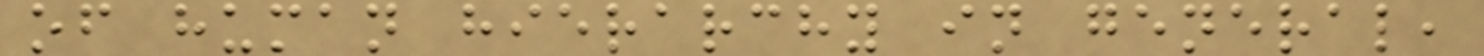of human hierarchy in general,
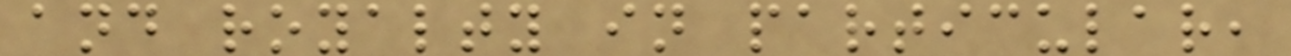and royalty in particular,
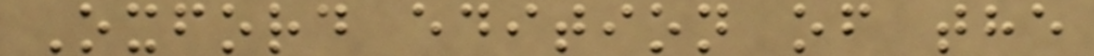Oxford edition of the
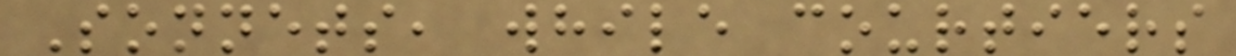Sonnets, while courtiers
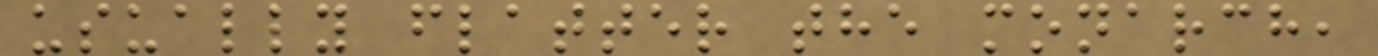usually flatter the monarch,
